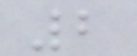2
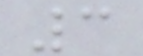3
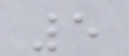5
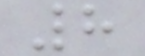8
